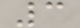3
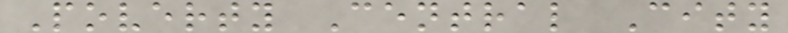Poverty Central City
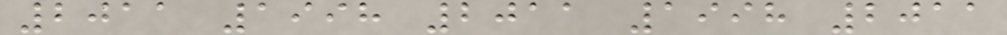2011 1998 2011 1998 2011
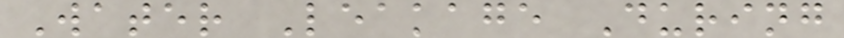Water Leakage During
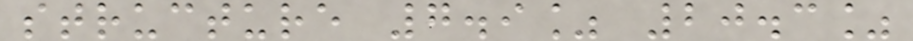structure 7.9% 20.3%
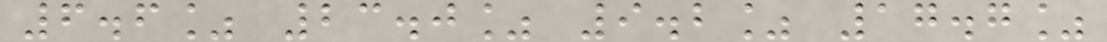6.6% 23.0% 9.2% 17.7%
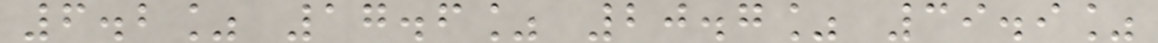6.2% 17.6% 20.7% 39.9%
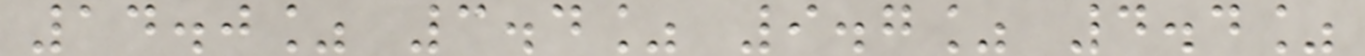14.0% 3.4% 9.7% 4.4%
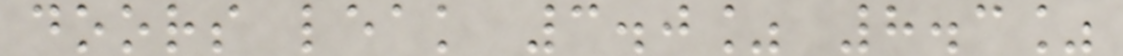doors leak 3.0% 8.3%
